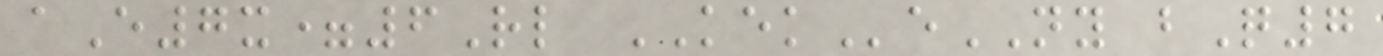aE7x=6Rl KEKeNY bQ7
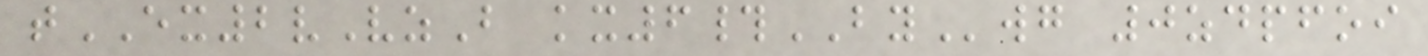tEX2vVzB kx6#BYwg 0zdpfoi
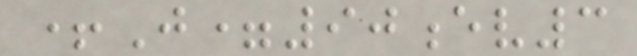+J=90ev3
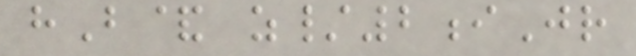hB& z/2iJr
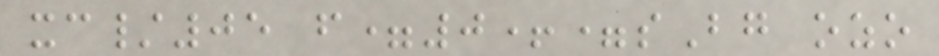xc/05 f=0+=sBg ozo
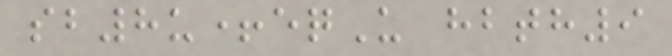sb8u+eqU hbth9
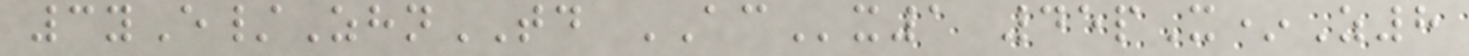3yE/ZhnTD ACx1 45pX*Z8
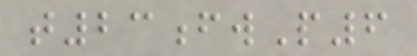t23fwP6
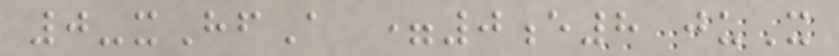0-xHfA =0e8 juX
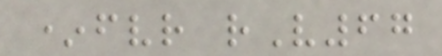*fvr rV67
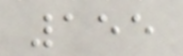155
